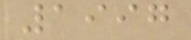1997
